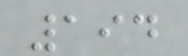194
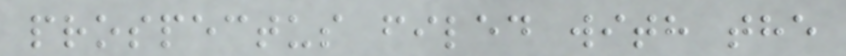prospectus filed with the
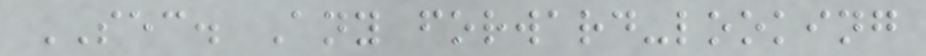SEC. Any forward-looking
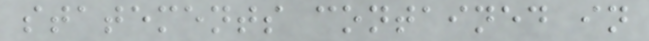statements contained in
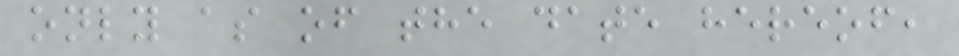only as of the date hereof,
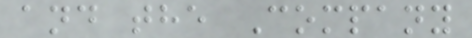and the Company
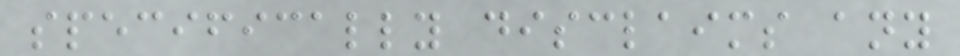specifically disclaims any
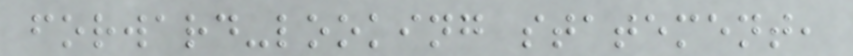forward-looking statement,
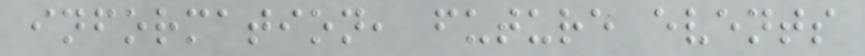information, future events
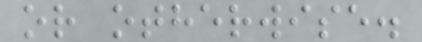or otherwise.
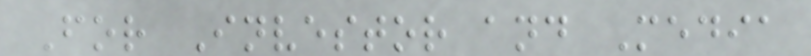For Investor and Media
